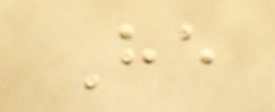He
